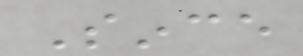Since
